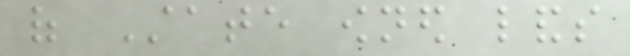of State owned lands
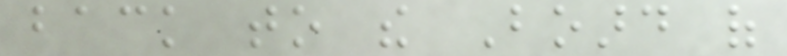back to the Board of
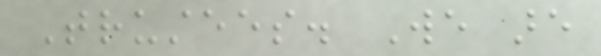Trustees. We are
